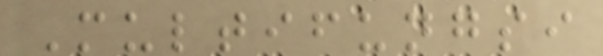Multifungsi
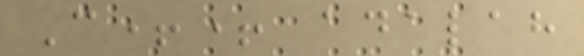C++ adalah
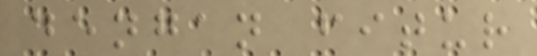dengan fitur
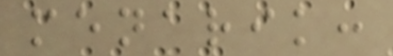menarik:
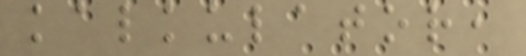kalkulator,
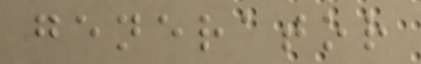generator
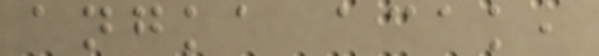angka acak,
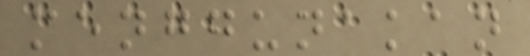menggunakan
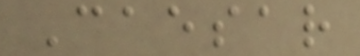Caesar
